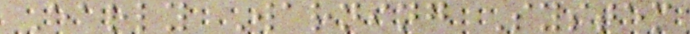Early Warning System
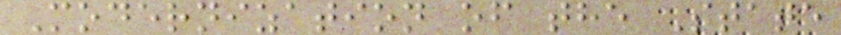Modernization of the State
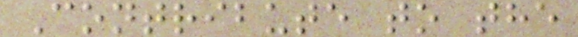Contribute to the
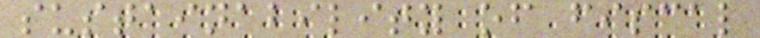sustainability of fiscal
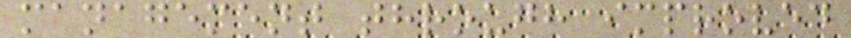management through improved
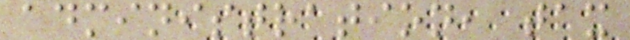administration, tax
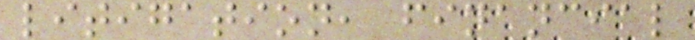litigation, financial
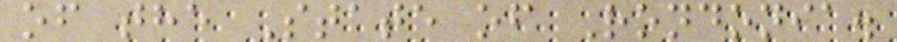of the State of Rondonia.
